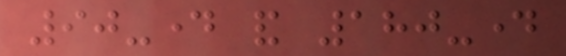90-day and 180-day
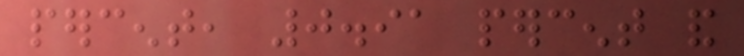percent, 0.91 percent and
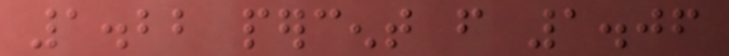1.22 percent from 1.06
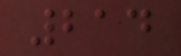214
